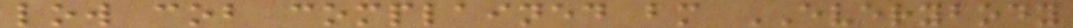low cob complained bm EVERYBODY
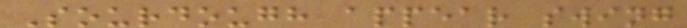Sourdough appear swing
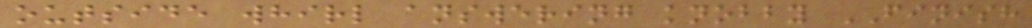outside whirl answering knobby FINISH
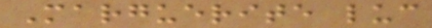Marguerite luc
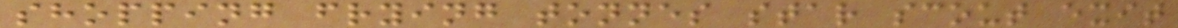shopping frying tonnes star scout exit
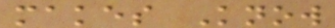makes Know
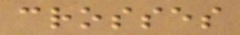crosses
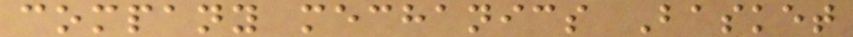company mechanics Basket
